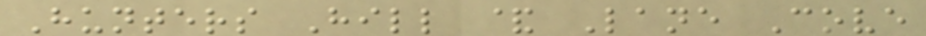Hunters Hill & Lane Cove
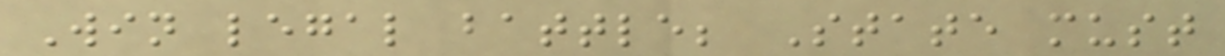Win legal battle; State must
